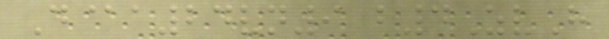D@a24vn9 b4ZvH
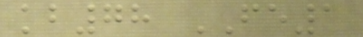kb78 FE1
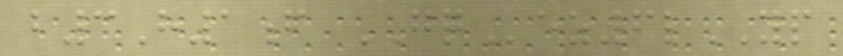b3H1f GQez6lYP
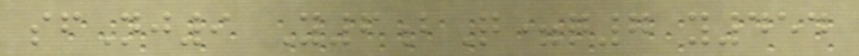sfNj9 Y6bQ=q7 y454
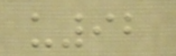u92
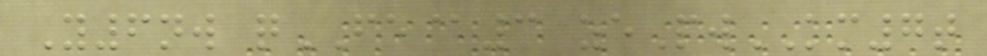Y6nw qFE@3 zePwKM7t
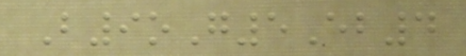B9oG5Eb4
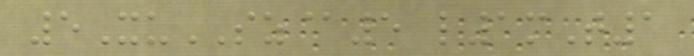5XuSZ@5 l1mT1
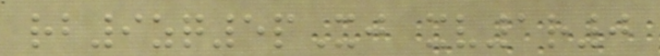rb9zq5pXj xv1r0
